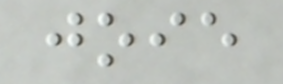joie
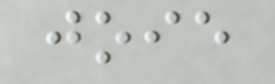joie
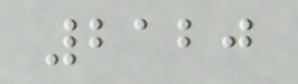2120
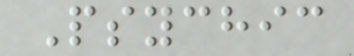Psychic
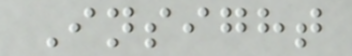Insight
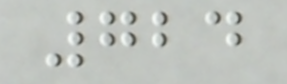724
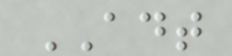ADT
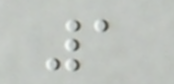1
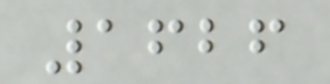1626
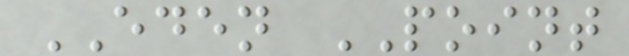EDEN POINT
